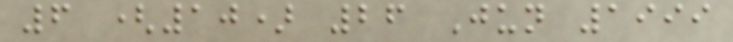6 (10) 26 Jun 1999
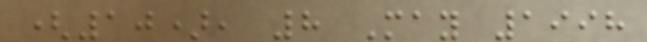(10), 8 May 1998
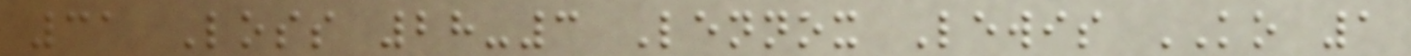31 Loss 28-3 Lennox Lewis KO 1
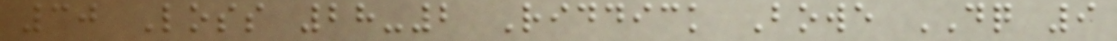30 Loss 28-2 Riddick Bowe DQ 9
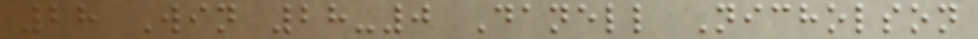28 Win 28-0 Danell Nicholson
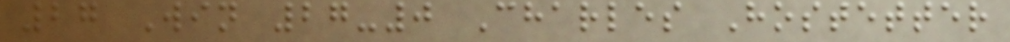27 Win 27-0 Charles Hostetter
